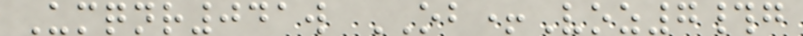Umqnr041w OB+Voz7#g
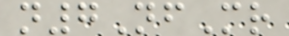n7NfMr
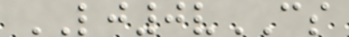LJ0vCS
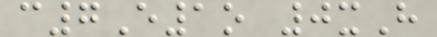c7E1o 0xH
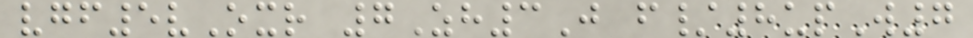vgf5vOxr 7Zh3J f/8upW7
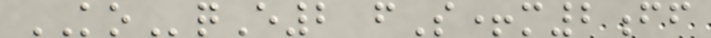KOqE2 fS+m2ff
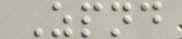Zpnd
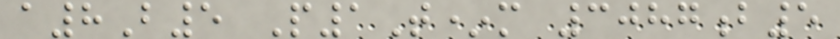a8B5 P1T*m 3087b5
